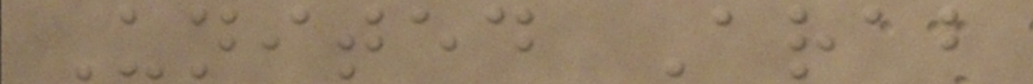United Arab
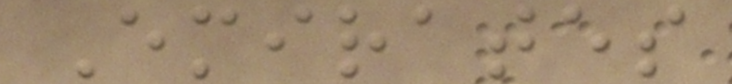Emirates
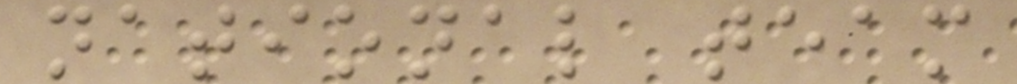national team
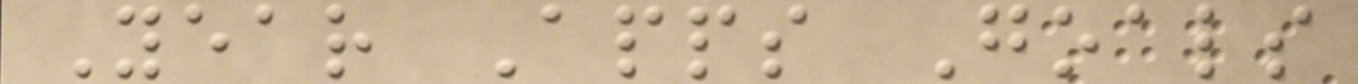Year Apps Goals
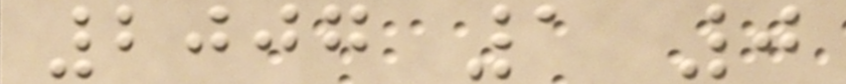2007 1 0
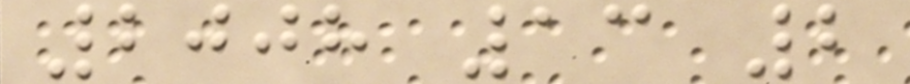2008 13 2
